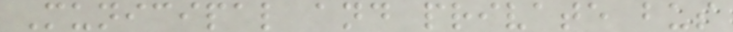Municipal and private bus
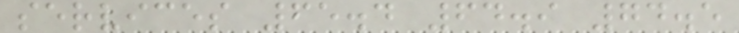services 65.4 64.9 74.5
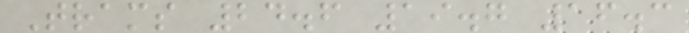Trams 24.6 19.7 16.3
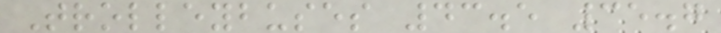Trolleybuses 43.5 35.7
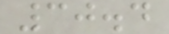30.4
